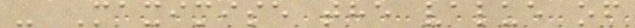- Maximise the value of
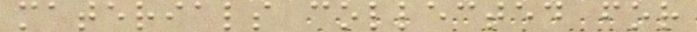materials collected for
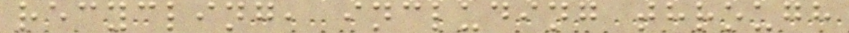recycling, including through
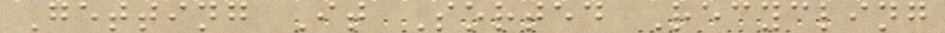Getting It Sorted Recycling
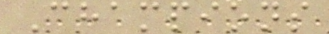Champions
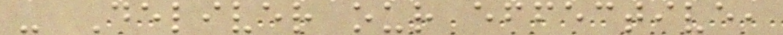- Deliver our effective,
